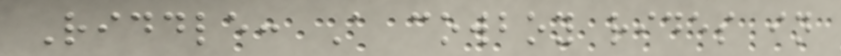Riddle: A cowboy rides in
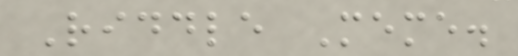Riddle Meme.
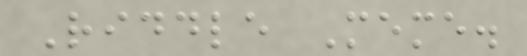Riddle Meme.
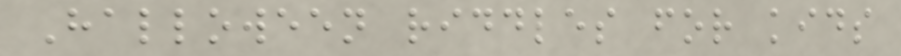Halloween riddles for kids
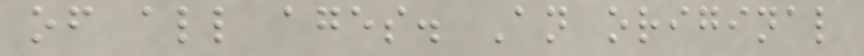of all ages. An original
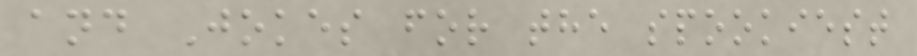and Jokes for the spookiest
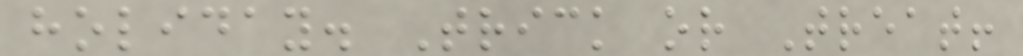holiday. Trick or Treat!
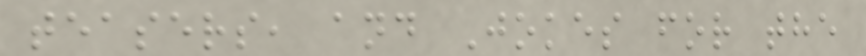teasers, and Jokes for the
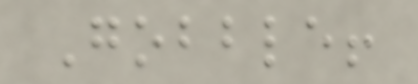Gobble!
